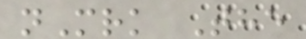nMrk The
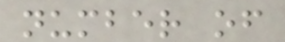number of
